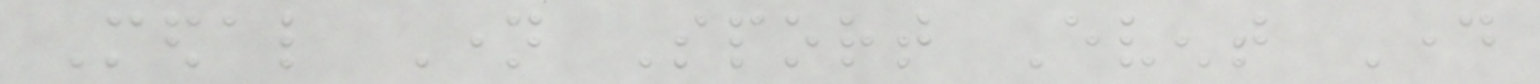Medal Name Sport Event Day
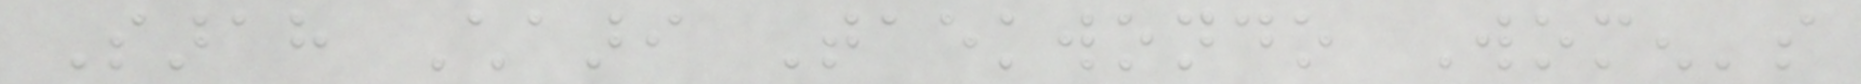Sarah Chaari Taekwondo Women's
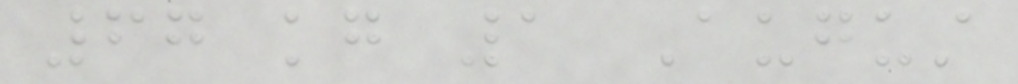67 kg 1 August
